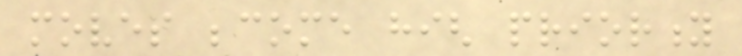moves become high priority
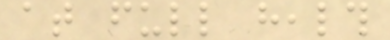at full health
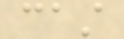cast
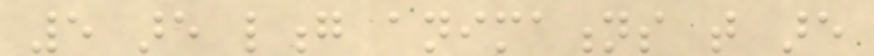5 are long animations that are
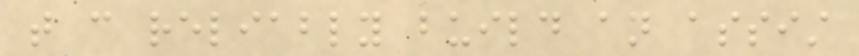that can reliably build an assist
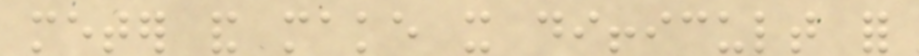meter and make it difficult for
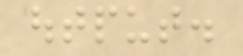output.
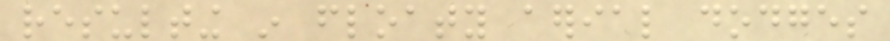resulting in floaty aerial dodges
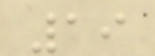19
